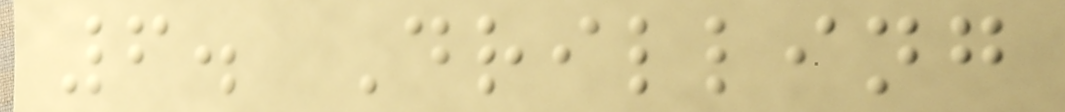6. Drilling
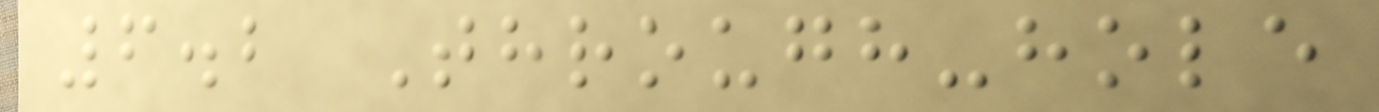6.2 Through-hole
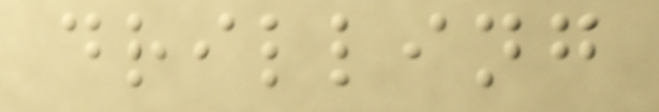drilling
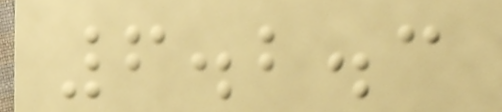6.2.3
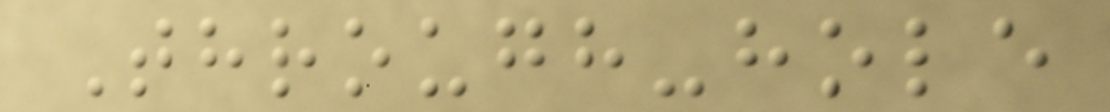Through-hole
